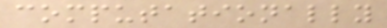computationally
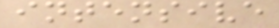intensive
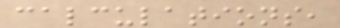calculations,
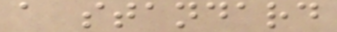a standard
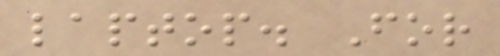laptop. For
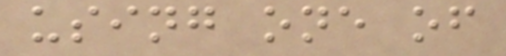using one of
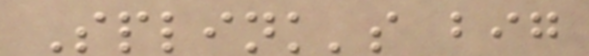Splink's big
